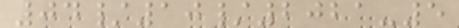04/10/2021-5
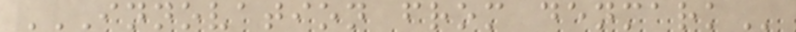INNOVATION FROM DENMARK
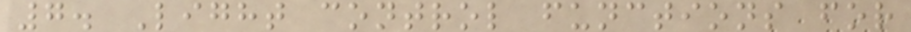7. Light control functions for
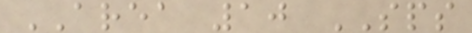AREA 10 SPS
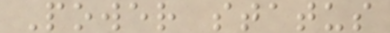Power status
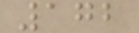172
